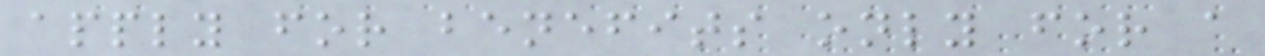apply for benefits only for a
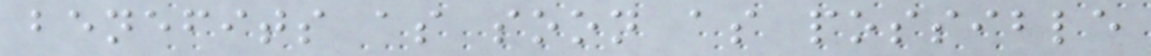benefits as soon as possible
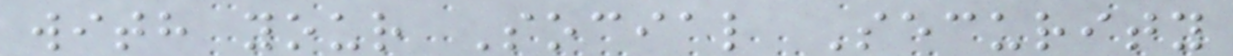with your Social Security
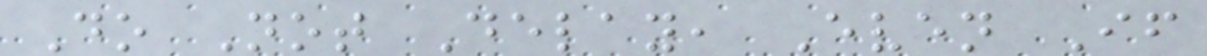Do Not Delay, Even If
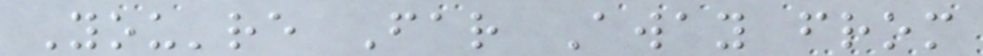You're Far Away from
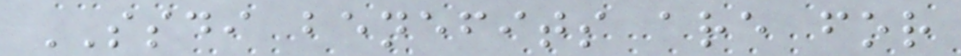SSDI benefits are for
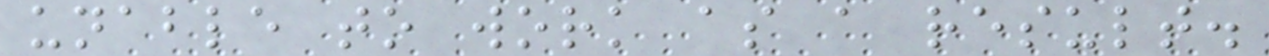unable to work as a result.
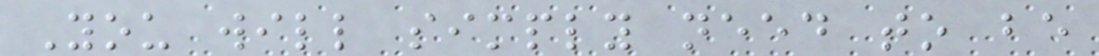You will simply need to be
